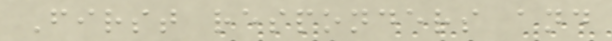First responders and
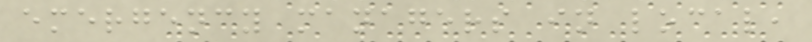emergency managers in local,
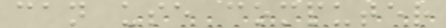can use computer
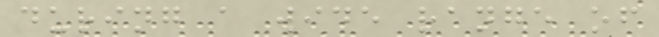during a wide range of
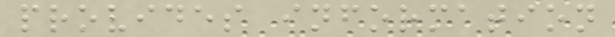provides information
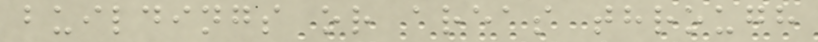buildings or areas through
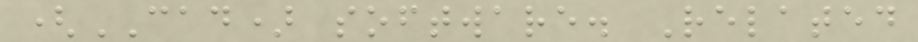(CAD) software. Related
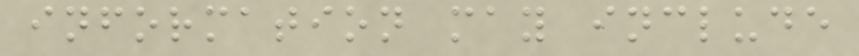information may include
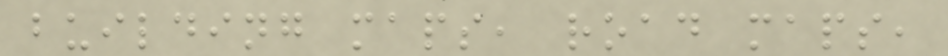building maps, road maps,
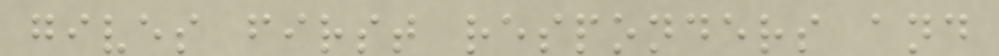gives first responders and
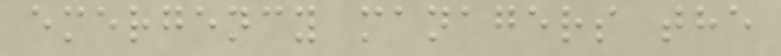emergency managers the
